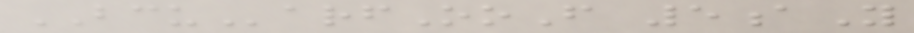BCUarfOoF 5aY
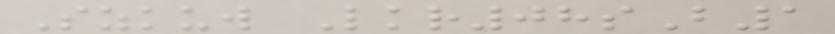Szkuw Lkr08sB1
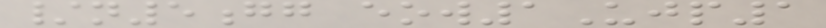/n5gg eow1Ujp1
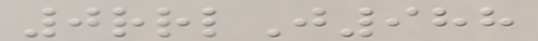0rrlJ988
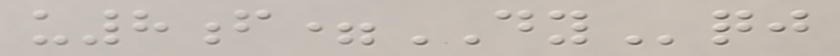u8f=DYqj
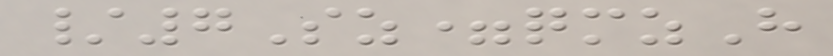/7Sz=qmzH
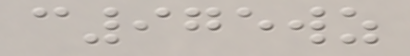c975wz
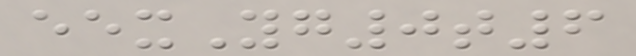eexYg0t6
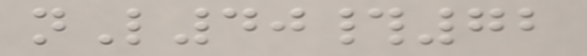nL40#72
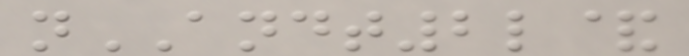nANDT2l&
